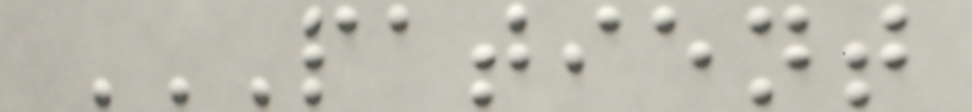PATIENT
